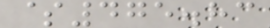$475.83
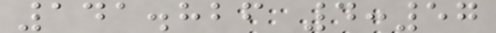141.826 4:57
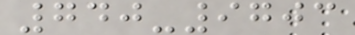740-9703
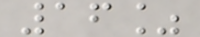16%
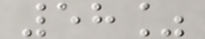58%
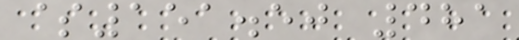$151.50 481
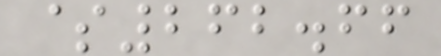$262.66
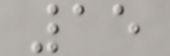15
